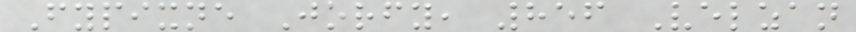Fypixne Jorfy, 856 Velzan
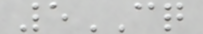5CQ
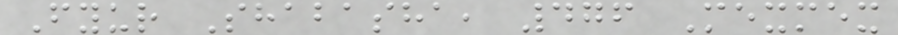Fyur Shabasha, 476 Mexmex
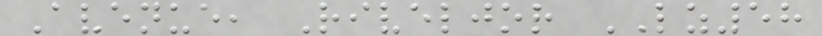Avenue, Riveljor LZ58
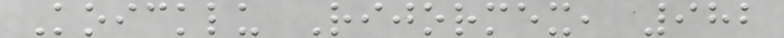Koicklu Rijormex, 982
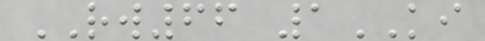RW66 1KI
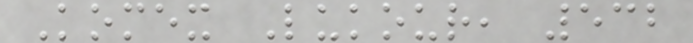Komex Lukour, 532
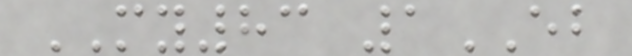MY83 1EB
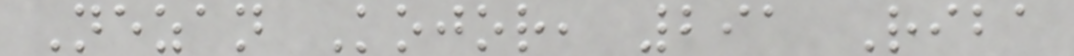Nezan Kojor, 291 Riba
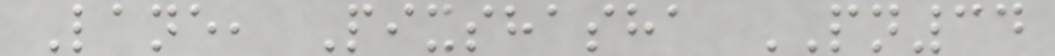Lane, Pixshasha PN34
